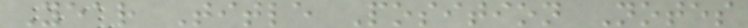Year Title Position Notes
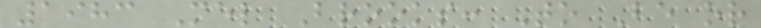1983 Mel Brooks: To Be or
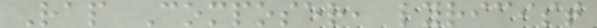Rap Composer, lyricist
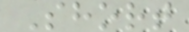Short
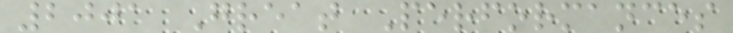2001 Great Performances
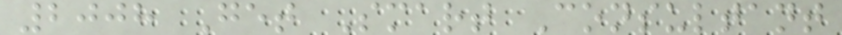2008 Get Smart Consultant
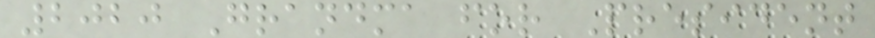2020 Grandma for President
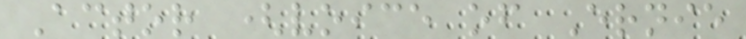Actor (voice of Ernie
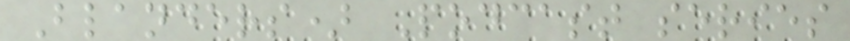Blanders) Podcast series
